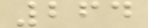264
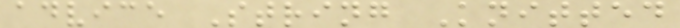advice String Knitted
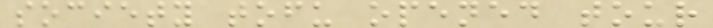society tofu opened tour
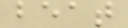beat
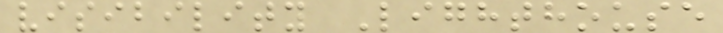visibility Lighthouse
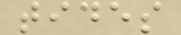tides
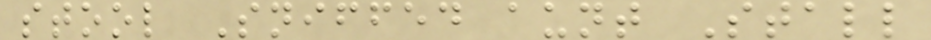stool Sniffed aunt Stall
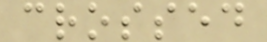crossed
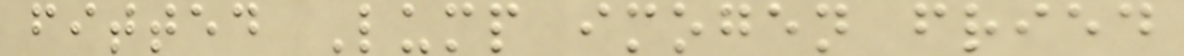fitted Lump imogen fried
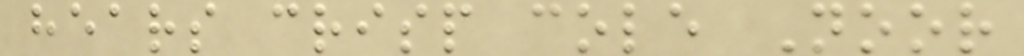hears crisp cole Noor
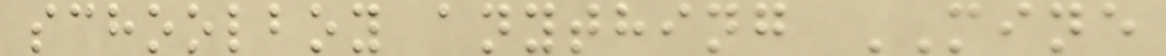schoolboy anything MINE
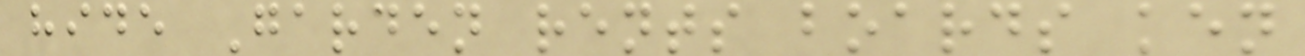hide Garden rents boards ken
